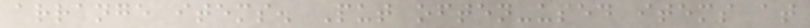arrange items. Put often-used items at
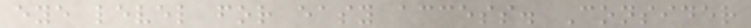eye level for easy access. Consider
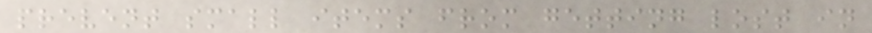prevent small items from getting lost in
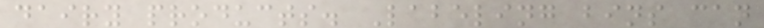dairy products. Labeling bins can
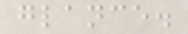glance.
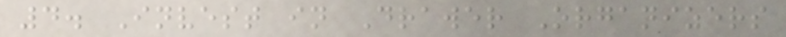4. Invest in Drawer Organizers
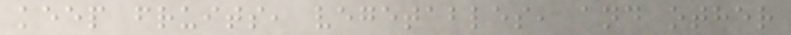keep fruits, vegetables, and other
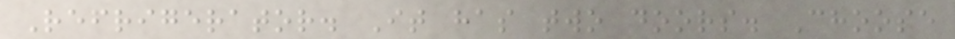Refrigerator. It has two doors. Choose
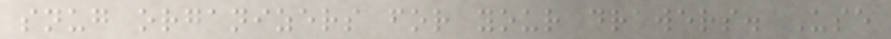snug organizers for your drawers. Use
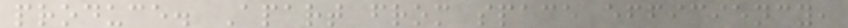produce. Apart from space efficiency,
